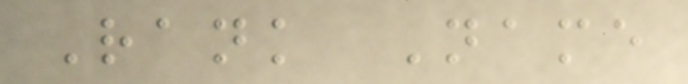Rank Name
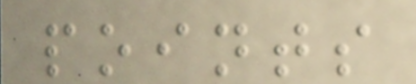points
